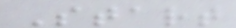Start
